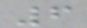6
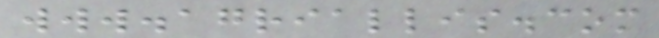www.agriallis.com
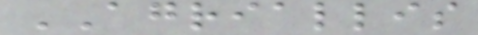AGRIALLIS
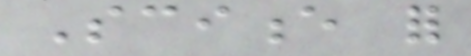Science for
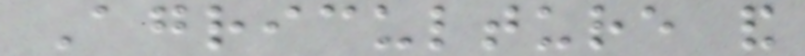Agriculture and
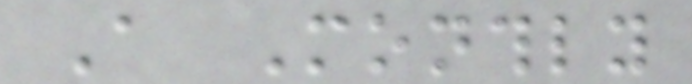A Monthly
